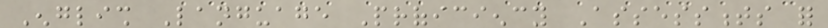English Language Proficiency Assessments for
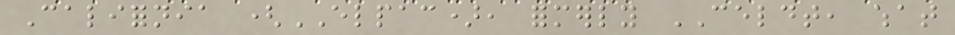California (ELPAC), formerly CELDT, what
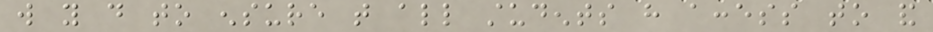will you do to ensure that all students have access to and
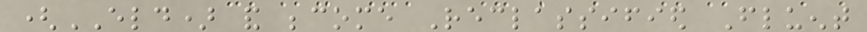(ELD) and become Reclassified Fluent
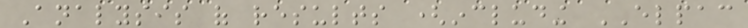Analysis of results (including ELPAC
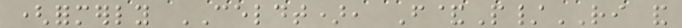(formerly CELDT), F&P/RI and
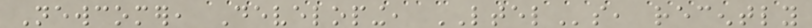Newcomer, Developing, LTELs, recently
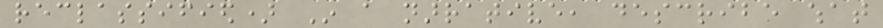reclassified) In a narrative, describe what
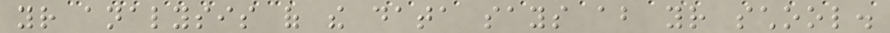your analysis of the data says about your school.
